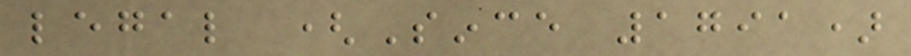legal (Since 1791)
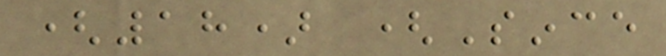(18) (Since
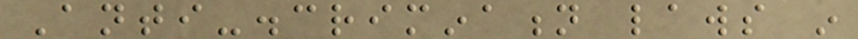Anti-discrimination laws in
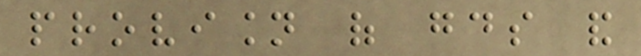provision of goods and
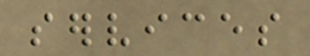services
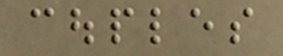couples
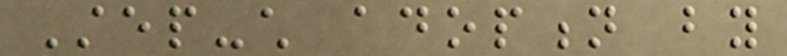Step-child adoption by
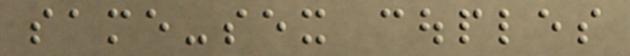same-sex couples
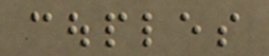couples
